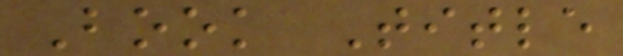Book Title
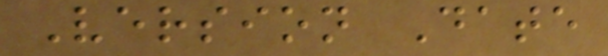Version Date
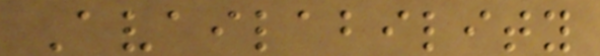Availability
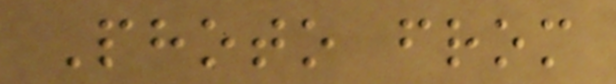Photo from
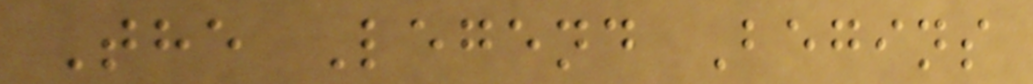The Legend Begins
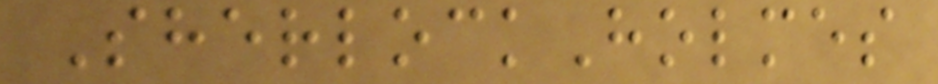SherlockHolmes
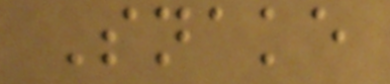Snake
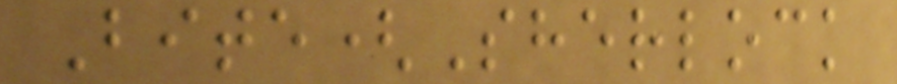Bite(Sherlock
